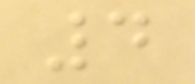4
